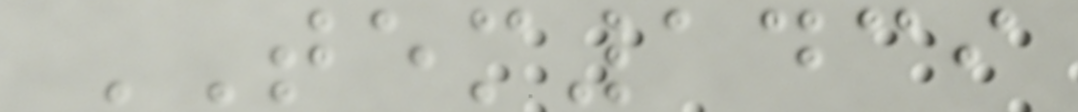TEM1439
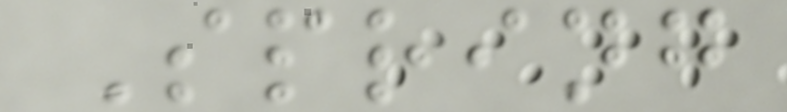Spring
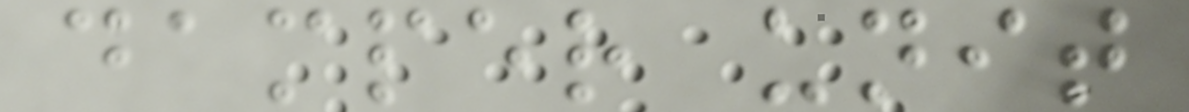damper unit
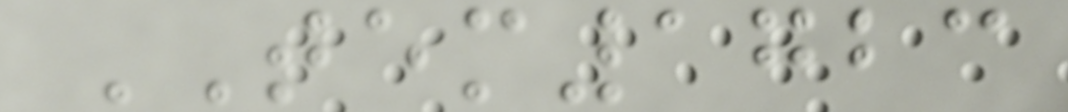TEM1723
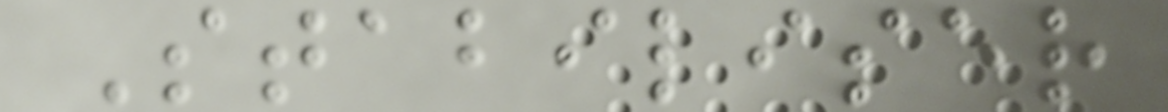Stabiliser
